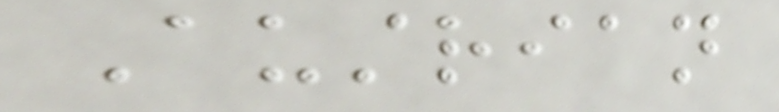Austrian
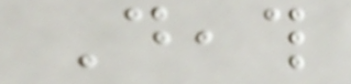Death
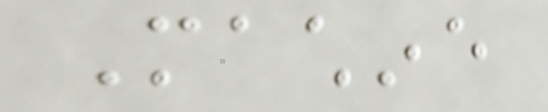Machine
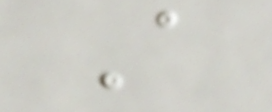A
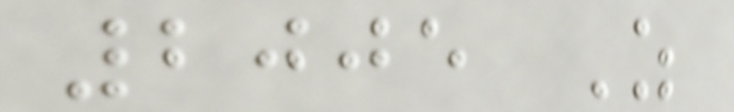2005 As
